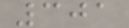301
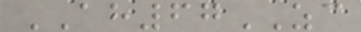AH67ZC
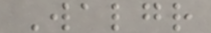Walgr
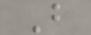B
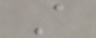A
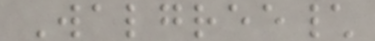Walgree\
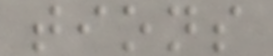tions
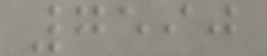7590
